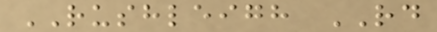RUSHLEIGH RD
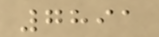7891
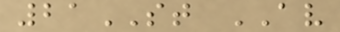21ST AV
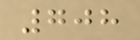708
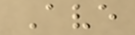Ave
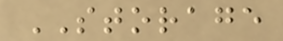STORAGE
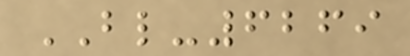BL-6269
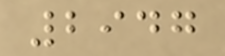2947
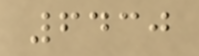6430
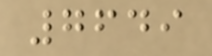7649
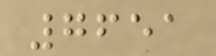7651
